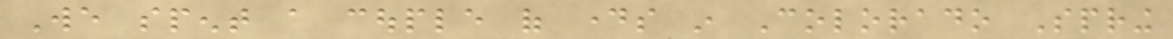We spent a couple of days in Colorado Spring
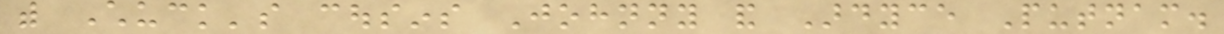with Chuck's cousins Johnny and Ardyce Putnam.
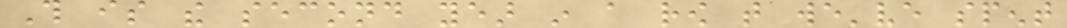This is the second year in a row that we've spent
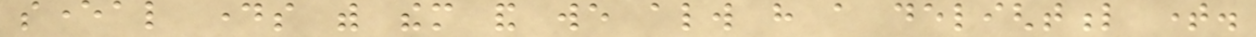several days with them and we always have a delightful time.
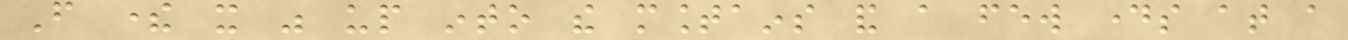From there it was up into the mountains and a few days at a
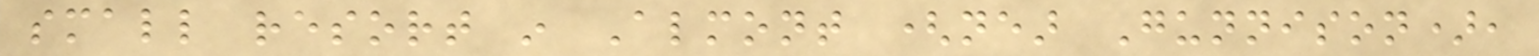small resort in Almont (near Gunnison),
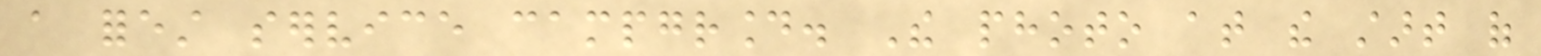a forest service campground. The photo at the start of
